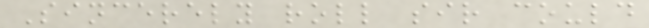Sincerely roll sir could
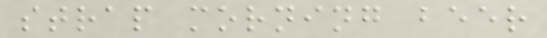strap morning beer
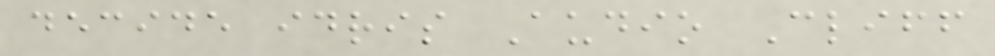decide idris Audio Cliff
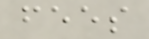fees
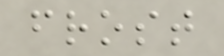frost
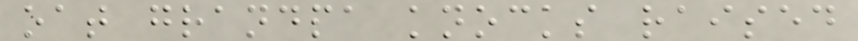oat grandpa knocks raised
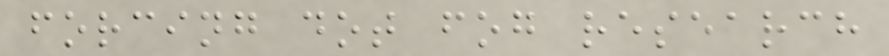forcing dot fog research
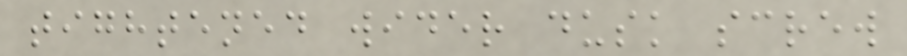tightened wider dusk screw
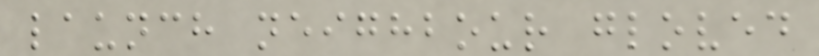launch neighbour gloved
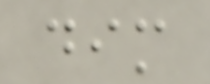dim
